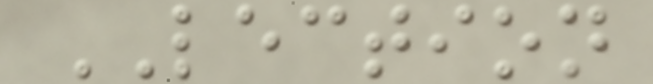LECTION
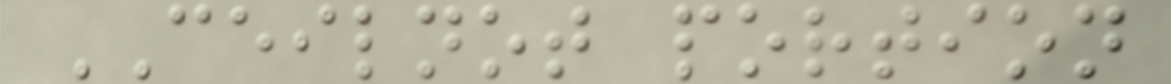CEILNOT portion
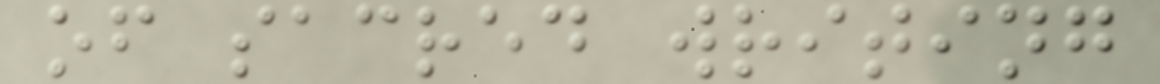of sacred writing
